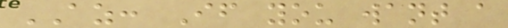AZ: If you want a
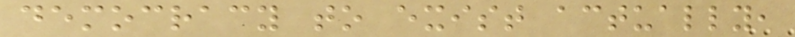democracy to exist actually,
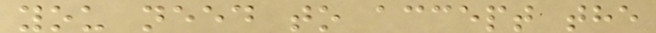you need to accept the
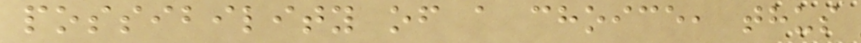possibility of a choice, thus
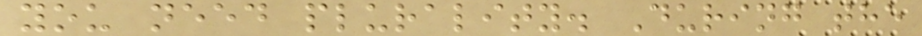you need plurality. During the
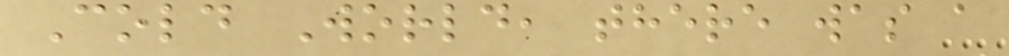Cold World, there was a
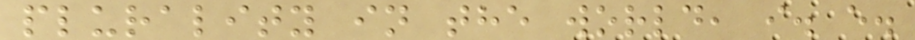plurality in the world, i. e.
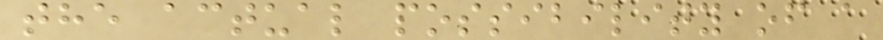the actual possibility of a
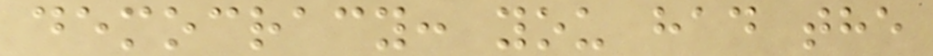democracy: you had the
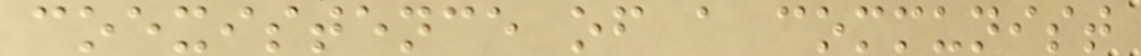coexistence of a communist
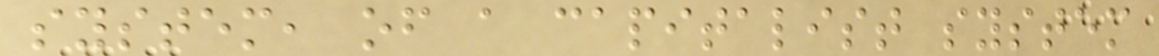system, of a capitalist system
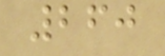260
